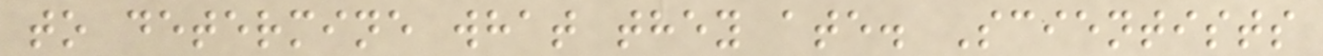to determine what they ate. Scientists
